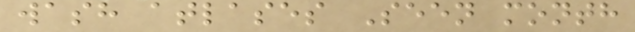wash atlases Seen month
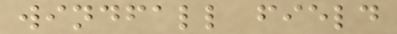windfall field
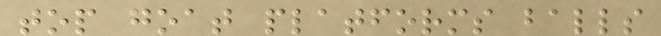top goat platforms balls
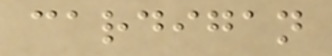cardigan
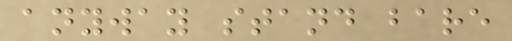anyway stand bare
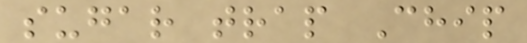sugar trap Chip
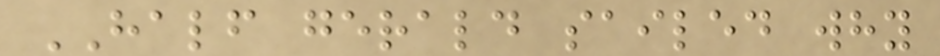HALF gerald sailed why
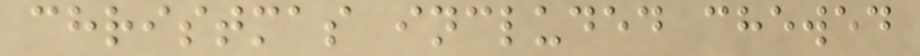christmas included chewed
